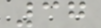37
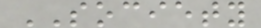SOCIETY
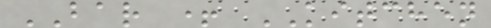BAR + KITCHEN
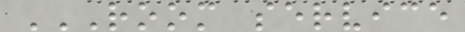ROOM SERVICE
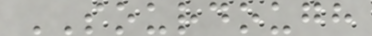SOURDOUGH
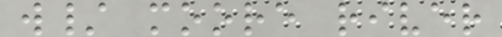w/ moore river
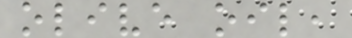olive oil,
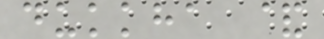dukkha &
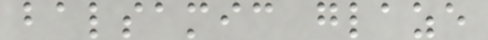balsamic glaze
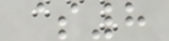$8
